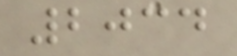2034
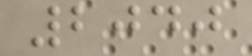2040
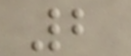2
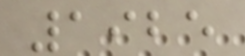1925
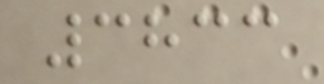3833
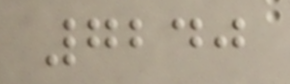7240
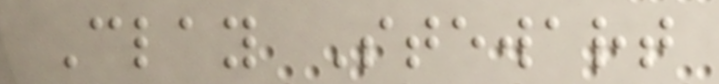Clay Stewart
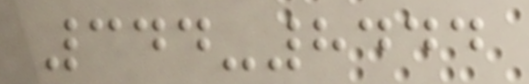344-8444
